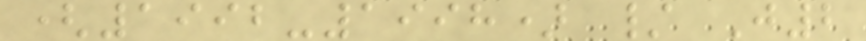(1992-1998) / J2
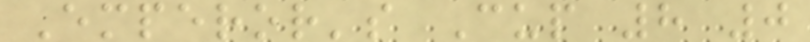Emperor's Cup 8 0
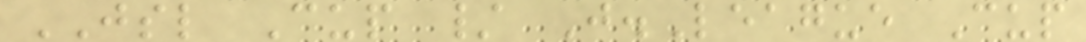JSL Cup / J.League Cup
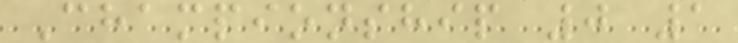Championship 0 1
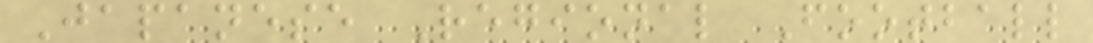Japanese Regional Football
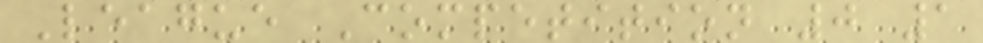League Competition 0 1
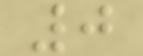0
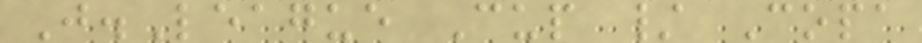J.League Cup / Copa
